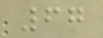67
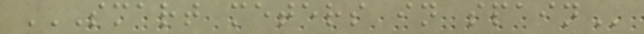SMART METERS IN SPAIN
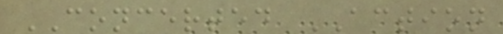CONCERTED ACTION
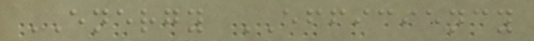ENERGY EFFICIENCY
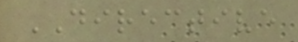DIRECTIVE
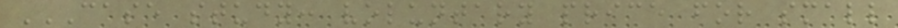CASE STUDY: VOLUNTARY PRICE FOR SMALL
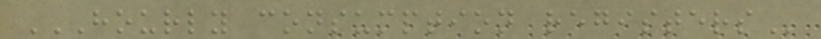HOURLY CONSUMPTION REGISTERS
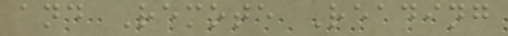and Remote Reading
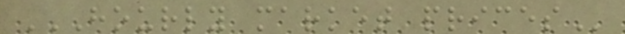HOURLY MARKET PRICES
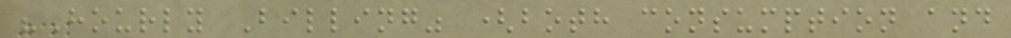"Hourly Billing" (both consumption and
